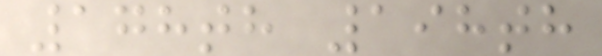178th 198th
